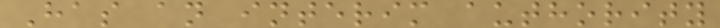Has an interim authority
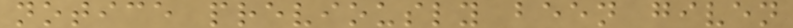notice previously been given
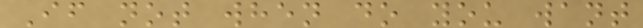If not when do you want
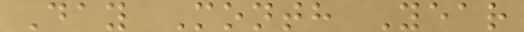Day Month Year
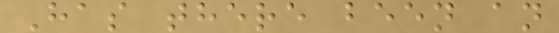Has there been an
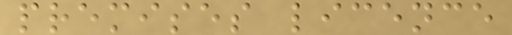premises licence
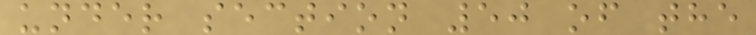under section 50 of the
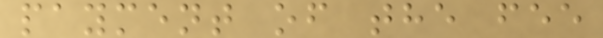payment of the fee
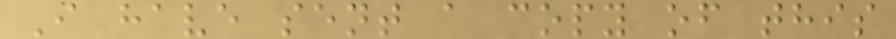I have sent a copy of this
